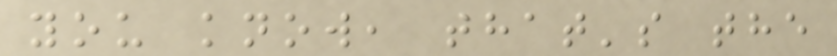you know, that's the
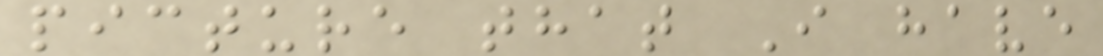picture that I have
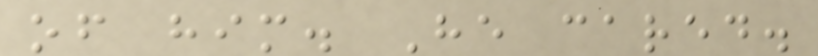of him. He cared.
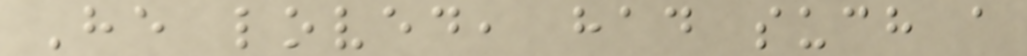He loved, had such a
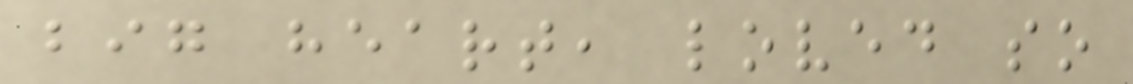big heart, loved so
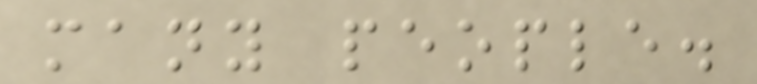many people.
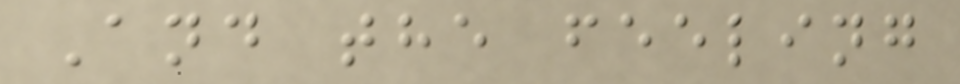And the feeling
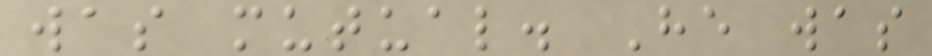was mutual. He was
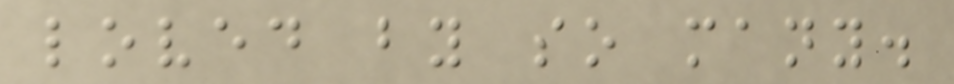loved by so many.
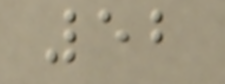52
